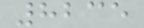8235
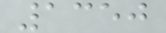1350
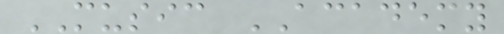MUSIC ACADEMY
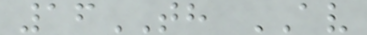16TH AV
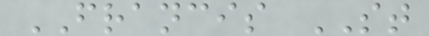FRANCIS ST
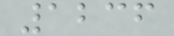1236
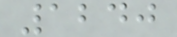1240
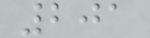201
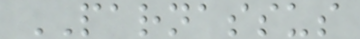PARNASSUS
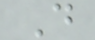D
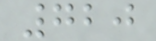720
